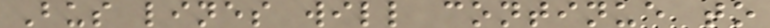Bus lines will continue to
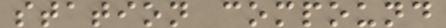station compound
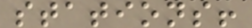stations!
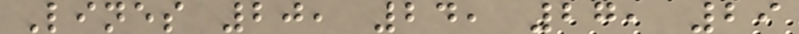Lines 20, 24, 27, 29
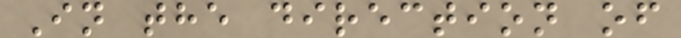In the direction of
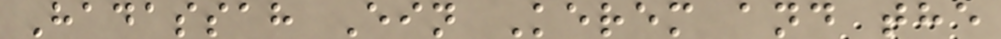Hadassah Ein Kerem and the
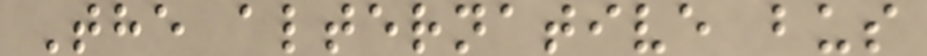The alternative bus
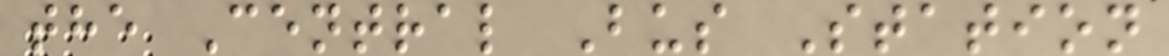the Central Bus Station
